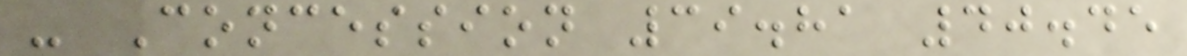- Concession 39.81 40.45
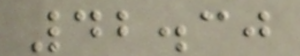42.30
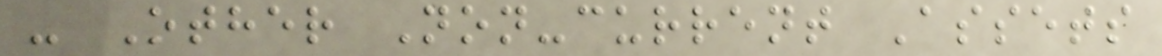- Other Non-current Assets
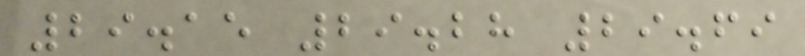29.15 29.28 29.69
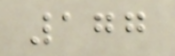177
